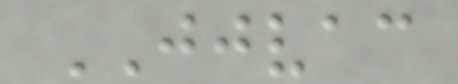JJVAC
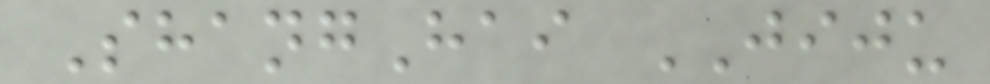ShangHai JIJU
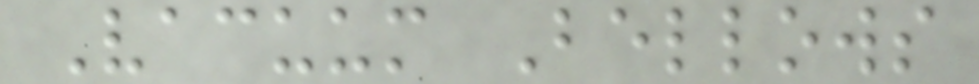Vacuum Bellows
